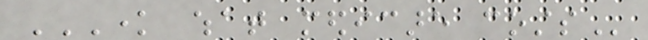KNOW WHAT MEDICARE COSTS
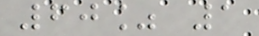60% 1
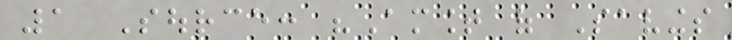1 Source: "Amount of Savings
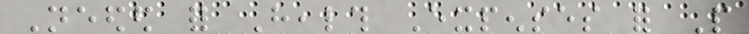Needed for Health Expenses for People
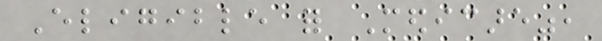Eligible for Medicare",
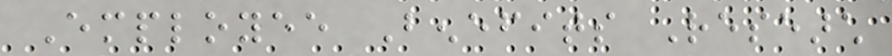Employee Benefits Research
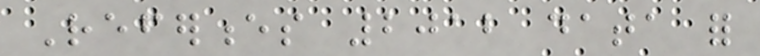References 2012 data for
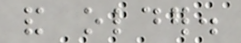and older.
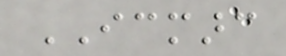ICMARC
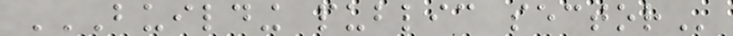BUILDING PUBLIC SECTOR
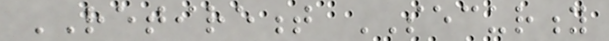RETIREMENT SECURITY
